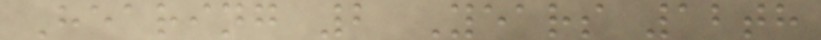Hearing 2 Years 12th
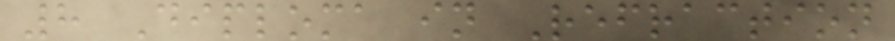8 Diploma in Refraction
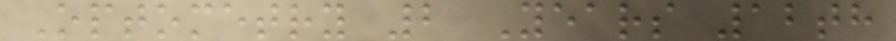Optometry 2 Years 12th
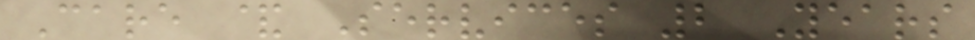Care & Services 2 Years
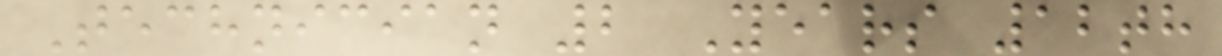Technician 2 Years 12th
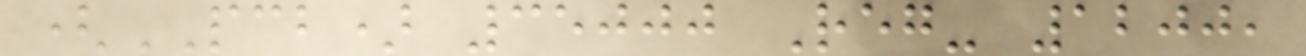(PCB) 35000 Reg- 1200,
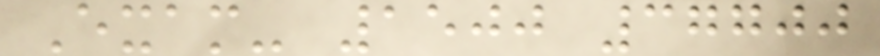Exam- 1500 37700
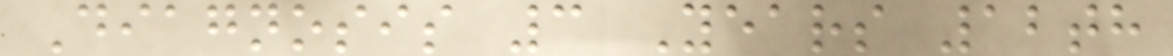Diagnosis 3 Years 12th
